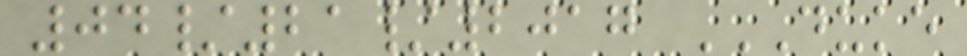04/21/2017 DUKE
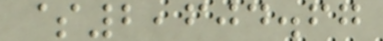$2,604.67
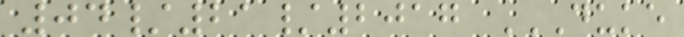04/21/2017 DUKE
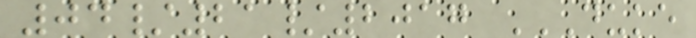04/21/2017 DUKE
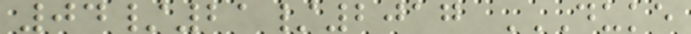04/21/2017 DUKE
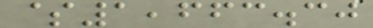$1,663.30
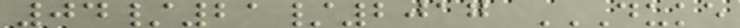04/21/2017 DUKE
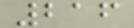216
